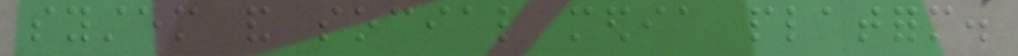system and social media platform.
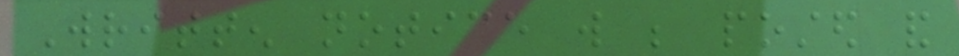Written notice will be posted and
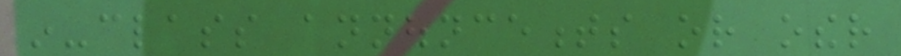in-class announcements or other
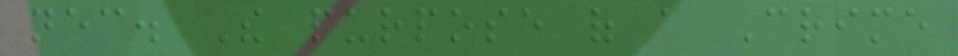necessary. The purpose of a Crime
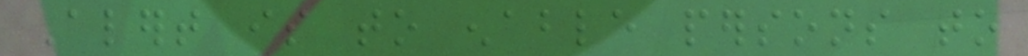Alert is to enable persons to
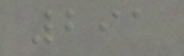291
